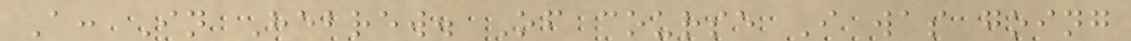A: In Hebrew. Of course I was going
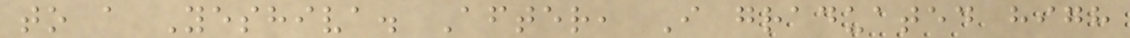to a Yeshiva. After, I graduated high
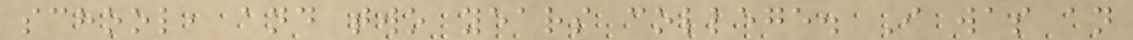school, and two years college. I was an
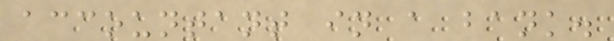accountant in a bank.
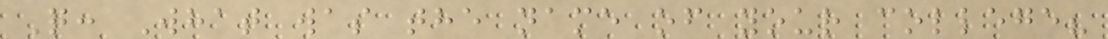Q: What was the name of your college?
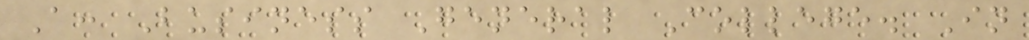A: Business General College. In
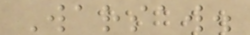Warsaw.
